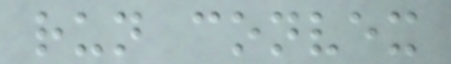run convex
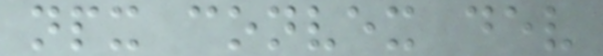npx convex dev
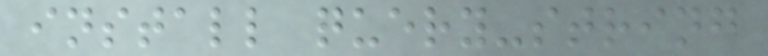install query-string
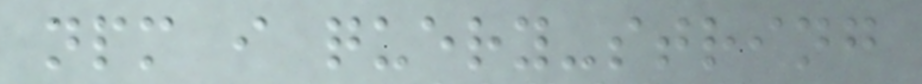npm i query-string
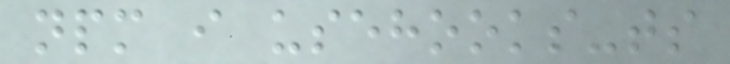npm i usehooks-ts
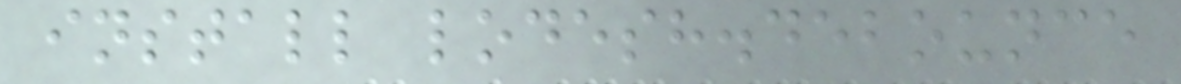install lodesh.debounce
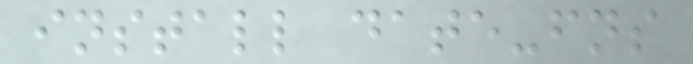install date-fns
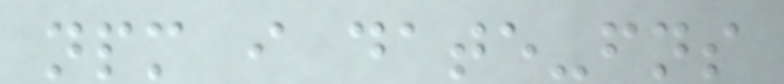npm i date-fns
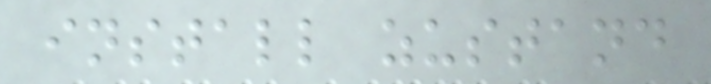install zustand
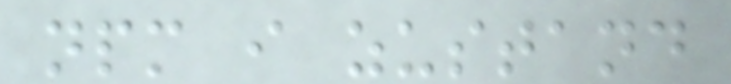npm i zustand
